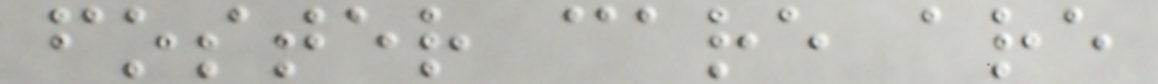foster care are
